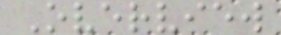Overview
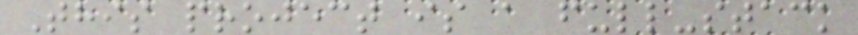This project is a full-stack
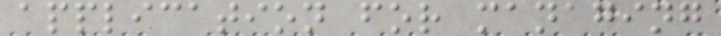application for managing
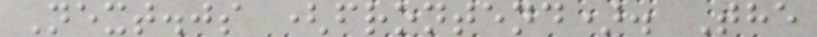Next.js (frontend). The
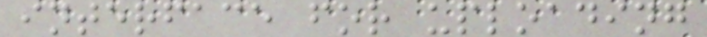interface for uploading
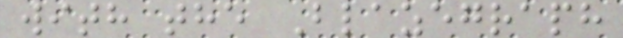with the Blazegraph
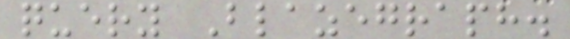query Blazegraph.
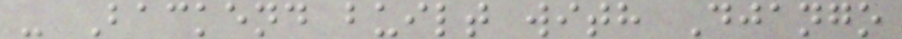- Backend built with Django
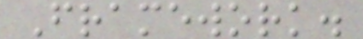Framework.
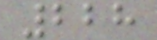228
